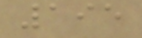195
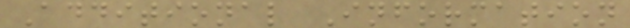Additional Information
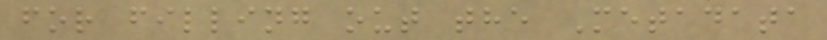for filling out the Metadata
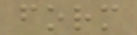form
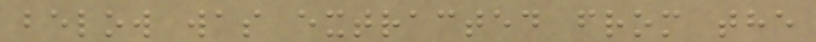below was extracted from the
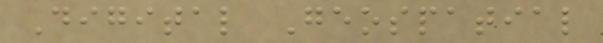Digital Geospatial
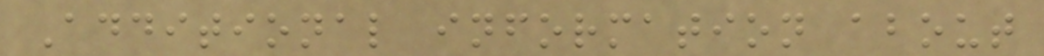Additional information about
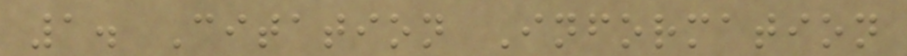1. Citation Information
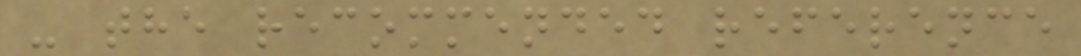- the recommended reference
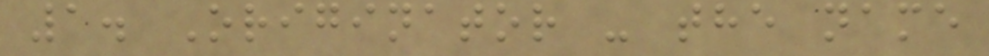1. Originator - the name
